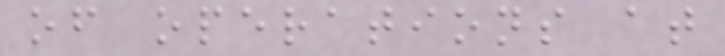of operations at
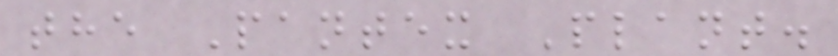the Pantex Plant.
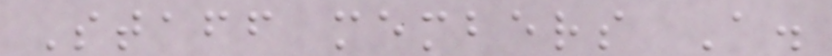Staff members A.
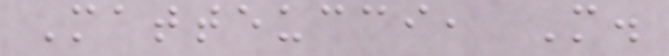Matteucci, M.
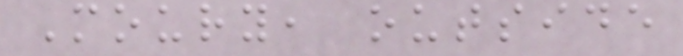Moury, outside
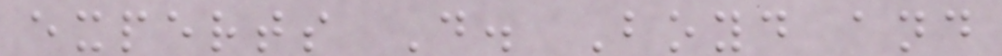experts D. Boyd and
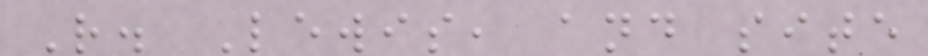R. Lewis, and site
